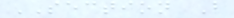SECTION B
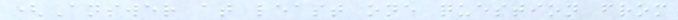(Answer at least one question from
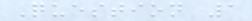Question 1
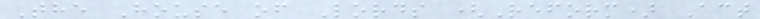The House of Lords (Reform) Act
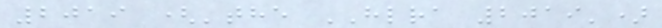2019 ('the HLRA 2019')
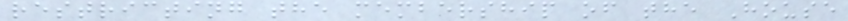restricting the membership of the House
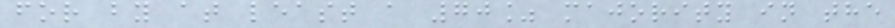for by at least a 70% majority in the
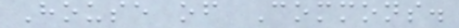House of Commons.
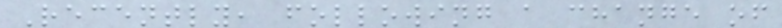Recently, following a change of
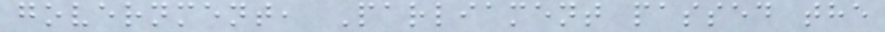government, Parliament passed the
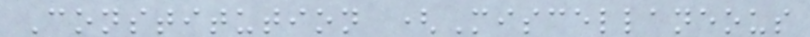Constitution (Miscellaneous
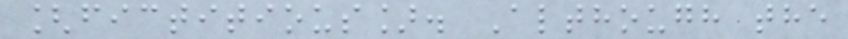[fictitious]. Although the
